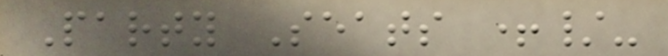Party Seats +/-
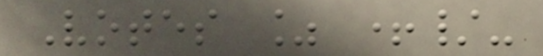Votes % +/-
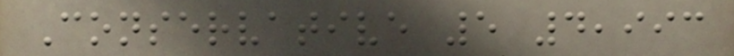Conservative 5 4,993
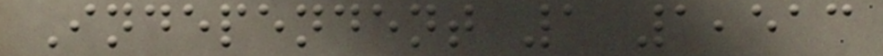Independent 1 1,513
